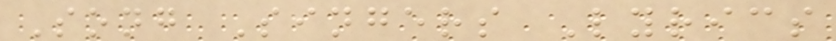Song Singers Lyrics
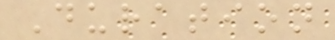Duration
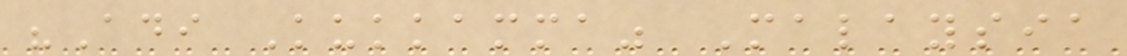"Adi Kukkamma" Malaysia
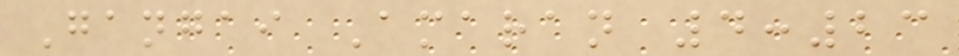Gangai Amaran 4:23
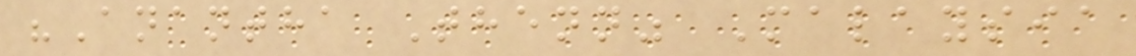"Anantha Thenn" Malaysia
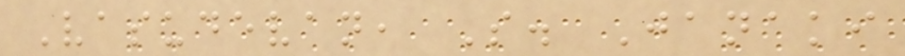Vasudevan, S. Janaki
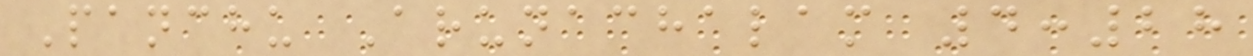Panchu Arunachalam 4:28
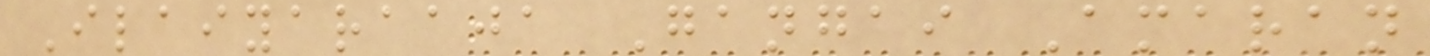Ilaiyaraaja Gangai Amaran
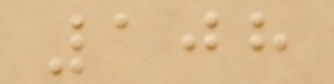108
